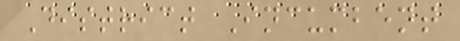District Incumbent
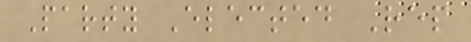Party Elected Rep
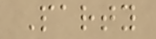Party
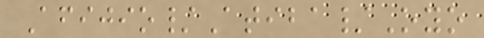Afijio/Atiba/Oyo
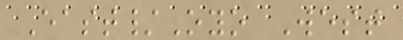East/Oyo West
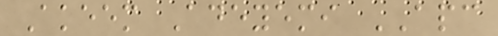Akeem Adeyemi APC
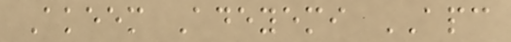Akeem Adeyemi APC
